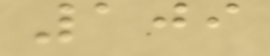109
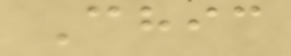Chic
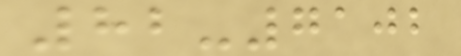82-7102
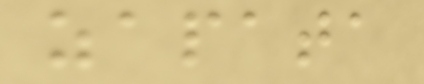zapata
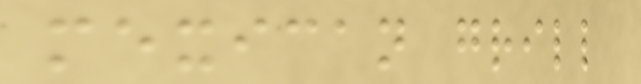mexican grill
